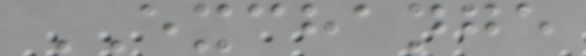EXCHANGE
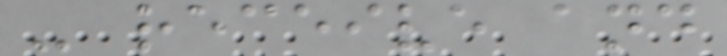- receive and
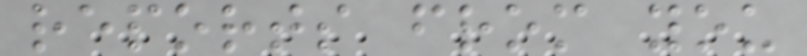reports from you
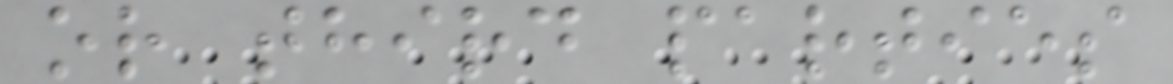or third parties
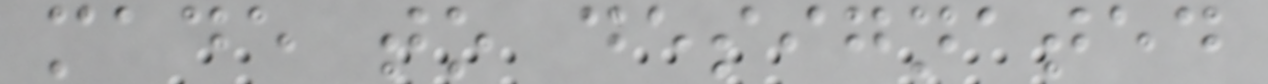made to designated
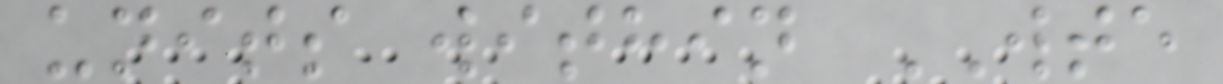units within WTE
